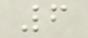6
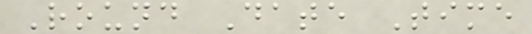Round Date Time
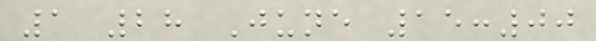1 28 June 15:00
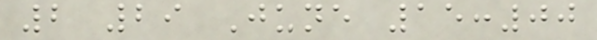2 29 June 15:00
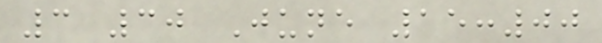3 30 June 15:00
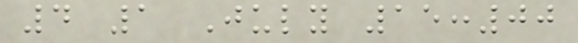4 1 July 15:00
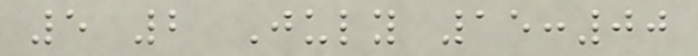5 2 July 15:00
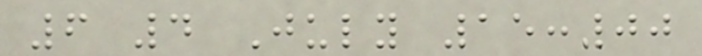6 4 July 15:00
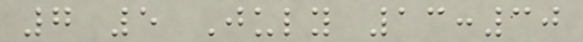7 5 July 13:30
